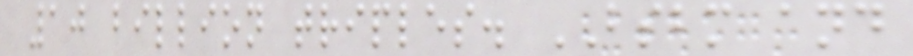10 billion triples. BSBM and
